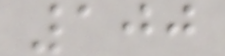100
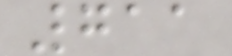711
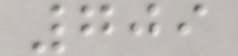709
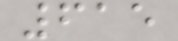615
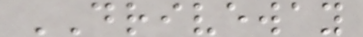DRIVEWAY
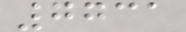7731
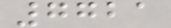7721
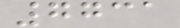7731
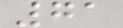71
